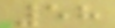58
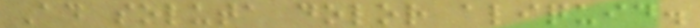Ad soluta dolor aliquid.
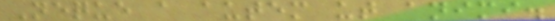Neque a autem ut animi.
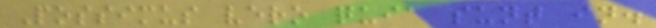Possimus vero quia sunt in.
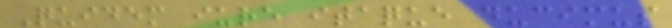Quidem iure itaque ducimus
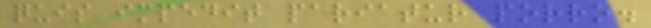quis impedit pariatur porro.
